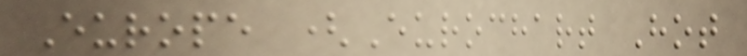Europe (Eurochart Hot
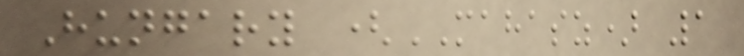Hungary (MAHASZ) 1
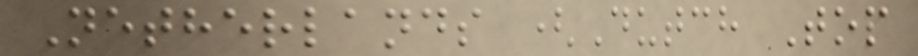Netherlands (Dutch Top
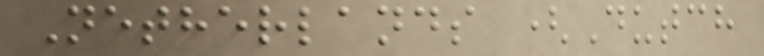Netherlands (Dutch
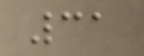31
